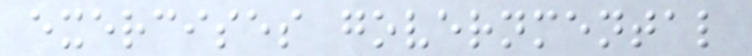exercises governmental
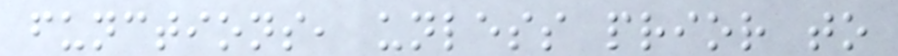functions, unless prior to
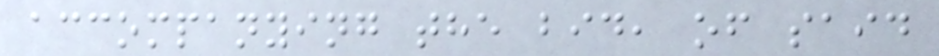accompanying the bid, of said
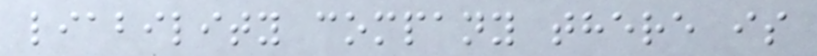liability company there is
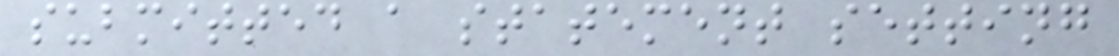submitted a statement setting
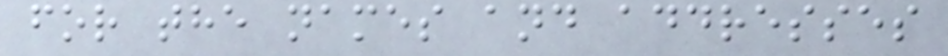for the names and addresses
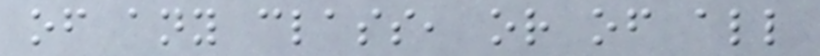of any class, or of all
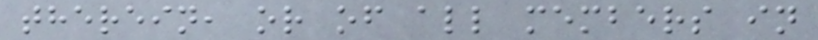therein, or of all members in
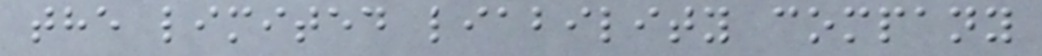the limited liability company
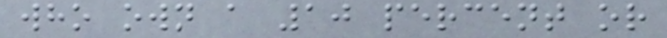who own a 10 percent or
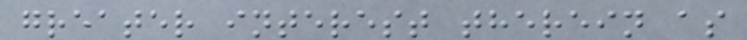greater interest therein as
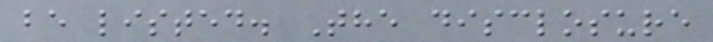be listed. The disclosure
